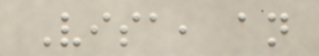Visa, an
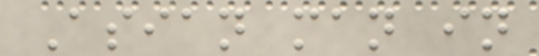Asian man in
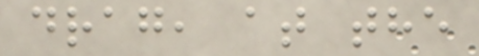drag, at the
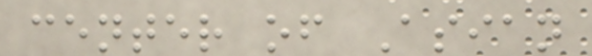center of Asian
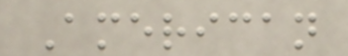American
